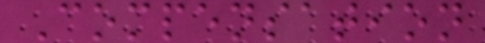Compensation
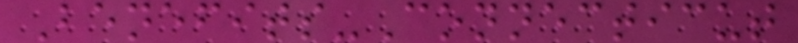Benefits-Connecticut
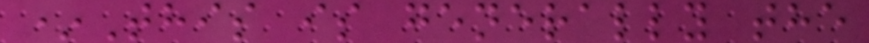*This is generally the
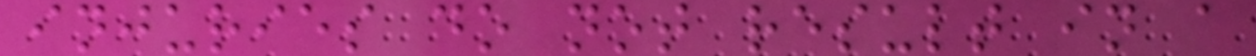injuries do not result in a
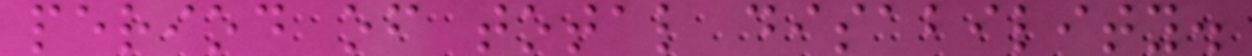period of total disability.
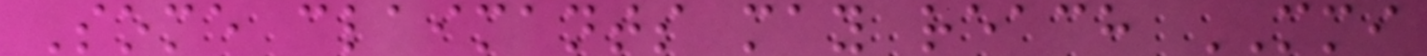Some claimants may reach MMI
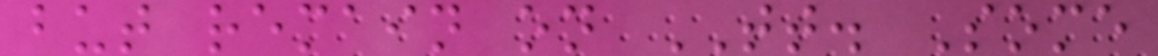but remain on TT. Some
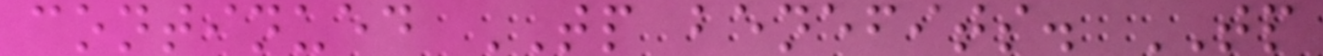continued TP benefits. TP
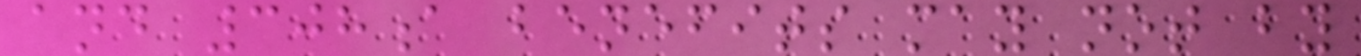and 308a benefits may not by
